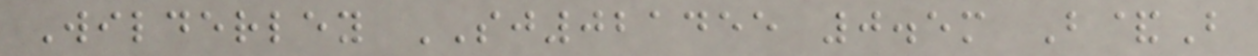Wilderley SJ021455 0.5m B&B
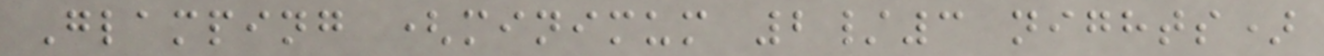Glamping (minimum 2/3 nights)
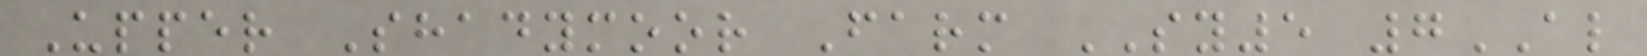Upper Shadymoor Farm SY5 7AL
